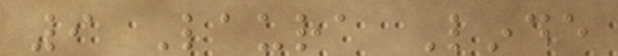9 Laura Linde
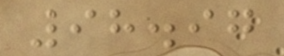98.97
